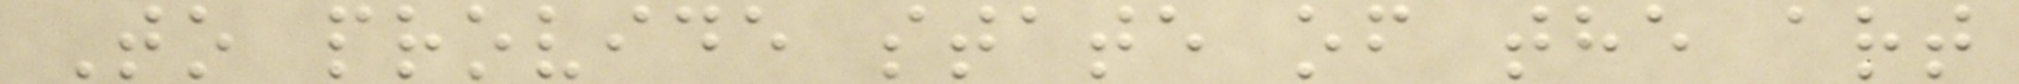To provide state of the art
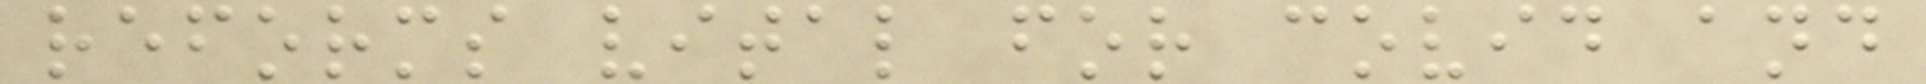reforms vital for covid and
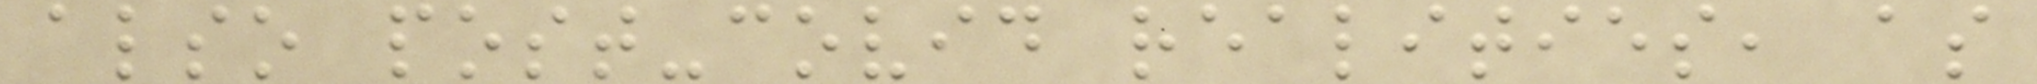also post-covid realities, as
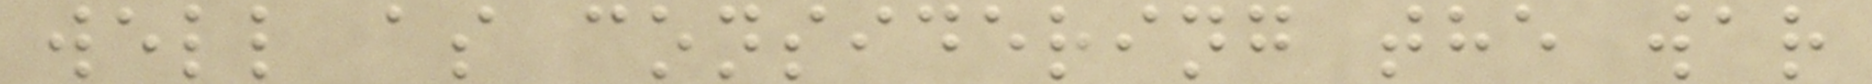well as considering the war
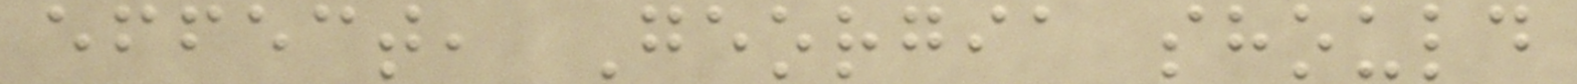effect, Georgia should
